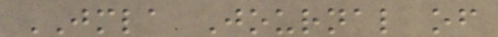JMLA Journal of
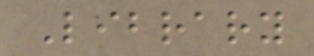Library
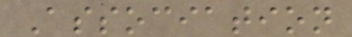Association
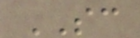SC
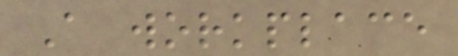A workplace
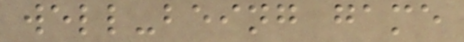well-being game
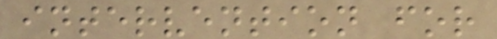intervention for
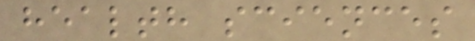health sciences
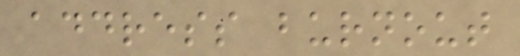address burnout
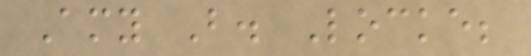Amy B. Locke;
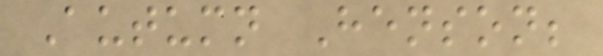Autumn Henson;
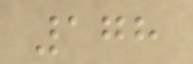178
